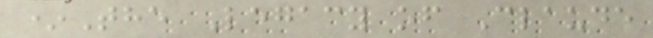*The Legacy of Claude
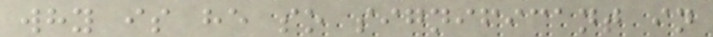why is he so significant in
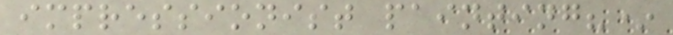impressionist painting?*
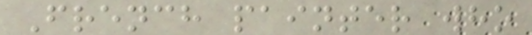French painter who
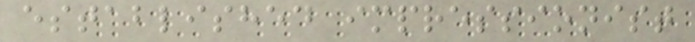established impressionist
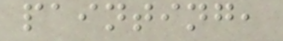painting,
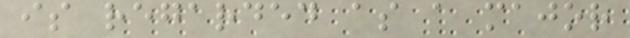is regarded as a major
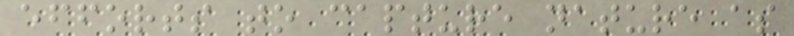efforts to capture nature as
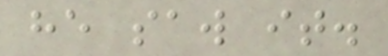he saw it.
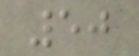50
